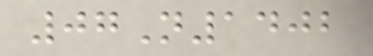07N1402
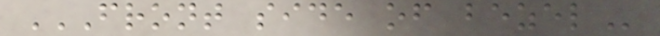FRONT SIDE OF BEZEL
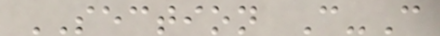SECTION C-C
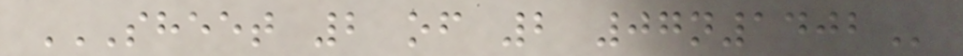SHEET 2 OF 2 07N1402
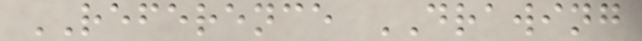REFERENCE DRAWING
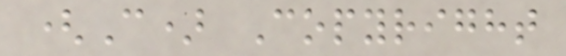(C) Copyright
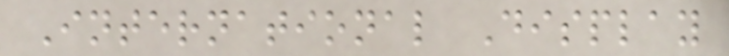International Display
